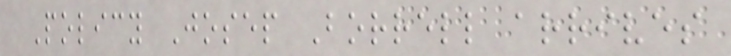Policy Josep Borrell arrives
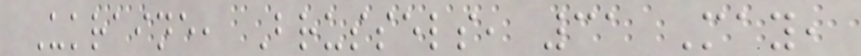Ukraine, Brussels, 31 May,
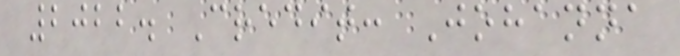2022. Credit: Johanna
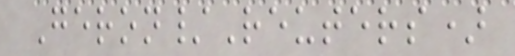Geron/Reuters)
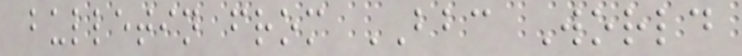bulletin from BBC World
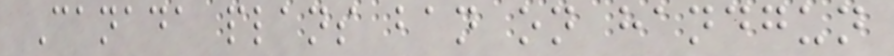Canada plans ban on handgun
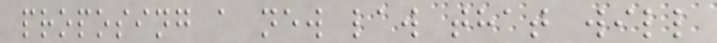proposing a new law that will
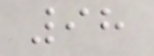98
